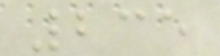235
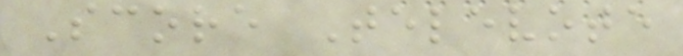Score Televote
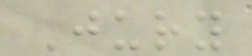Jury
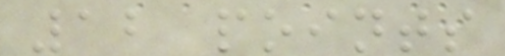12 points
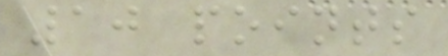10 points
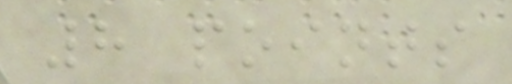8 points
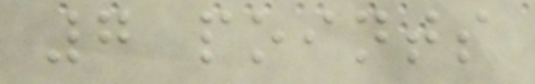7 points
